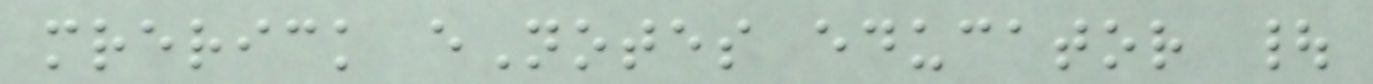mrerick eNotes educator |
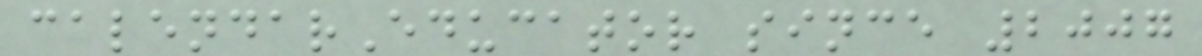calendarEducator since 2007
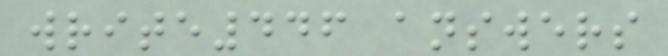write446 answers
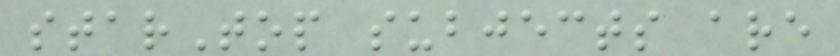starTop subjects are
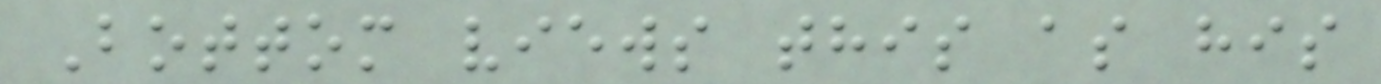Bottom views this as his
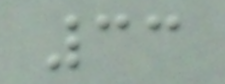33
